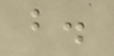b.
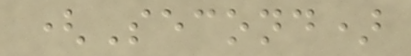(Second)
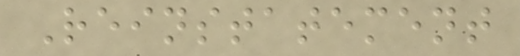Reinstatement
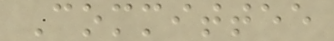Committee
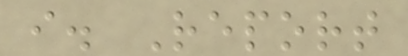i. Report
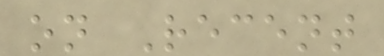on Recent
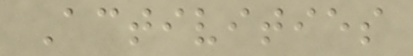Activities
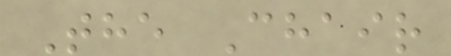The Chair
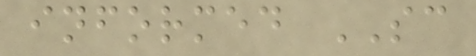informed SC
